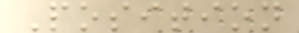Position
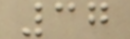37
